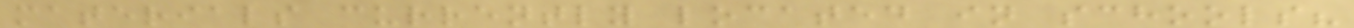materials currently located in schools?
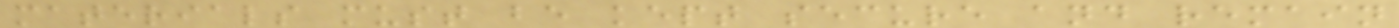materials must be kept secure and remain
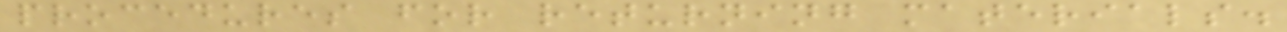procedures for returning materials.
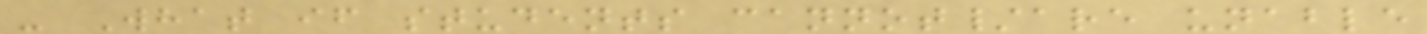- What if students cannot/are unable
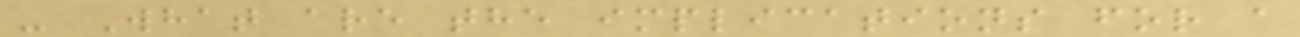- What are the implications for a
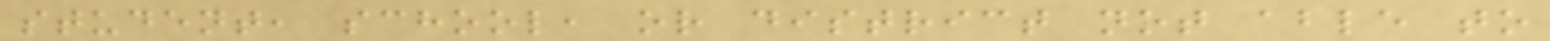student, school, or district not able to
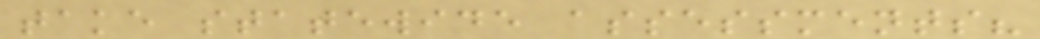take statewide assessments?
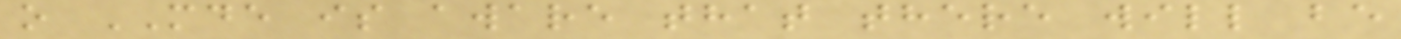o MDE is aware that there will be
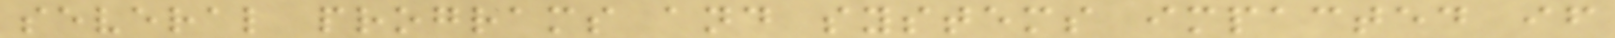several programs and systems impacted if
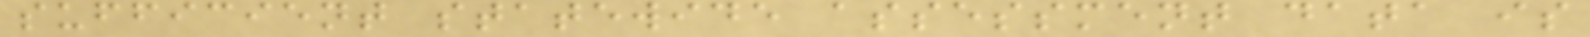sufficient statewide assessment data is
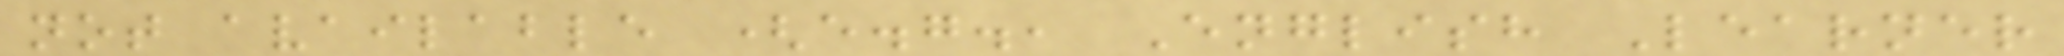not available (e.g., English Learner
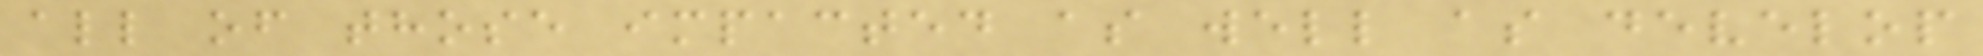all of those impacted as well as develop
